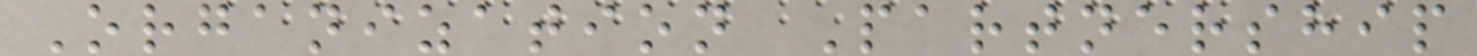Organization Partnership
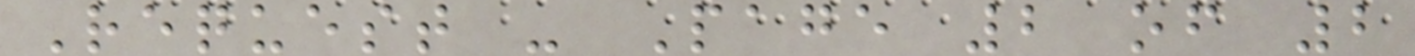Request - Page 2 of 2
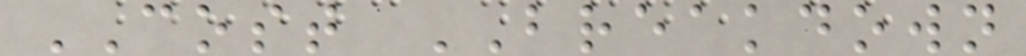COST BREAKDOWN
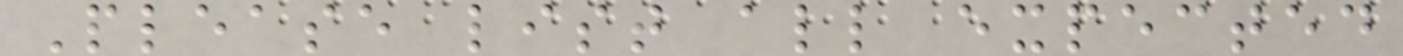Please list all expected
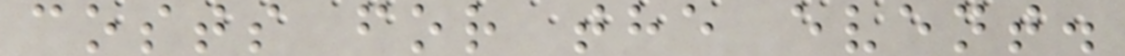costs for the event.
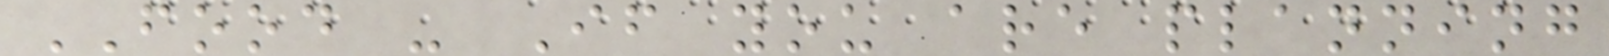FOOD - If you are planning
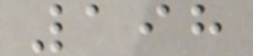198
